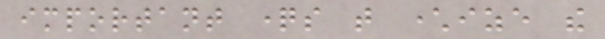important questions that characterize the
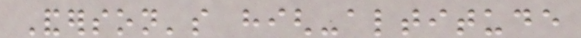Anderson's high-altitude
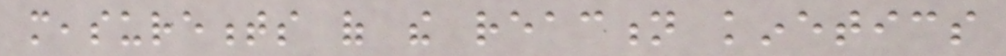measurements of the reaction kinetics
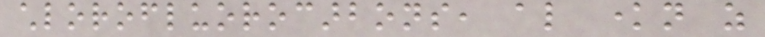chlorofluorocarbons, also known as
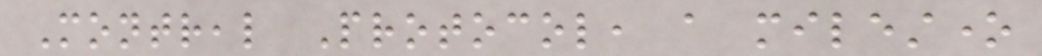Montreal Protocol, a milestone
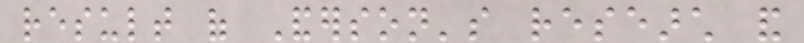result of Anderson's research and
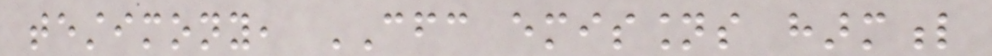testimony, CFC emissions harmful
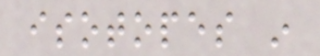isotopes in
